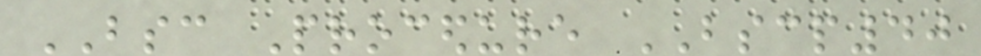BSC Procedure BSCP40
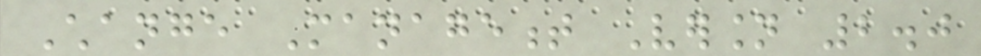Change Management Version 2.0
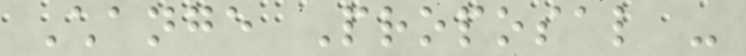Change Proposal -
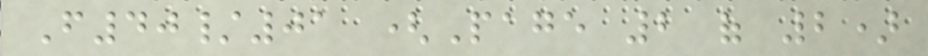F40/01 (Page 2 of 2)
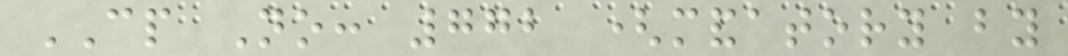CP No: 772 (mandatory by
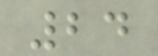24
